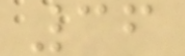36
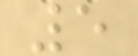5
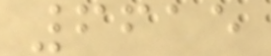6615
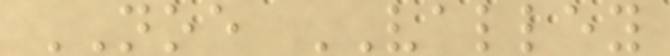NOE VALLEY
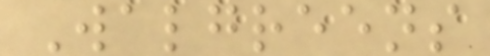Walgreens
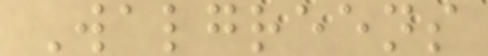Walgreens
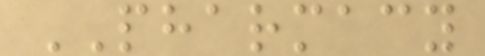PHARMACY
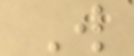W
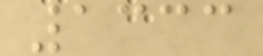1333
